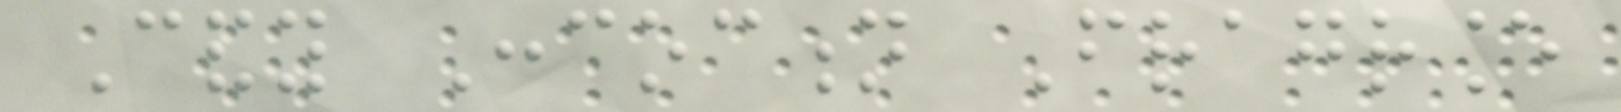Candy Concoction Fragrance
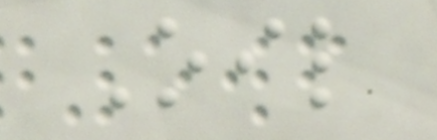Oil
